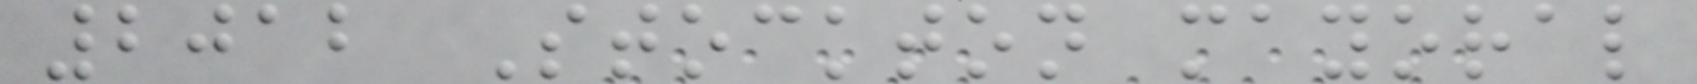2012 Stockton mayoral
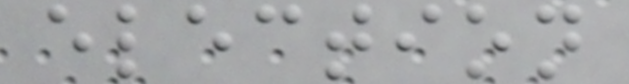election
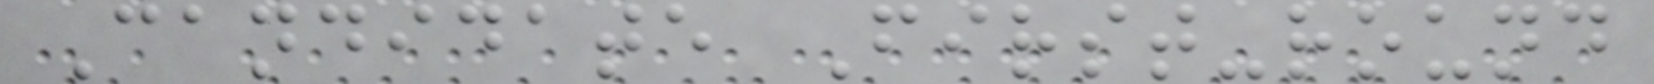Candidate First-round
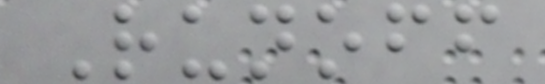Runoff
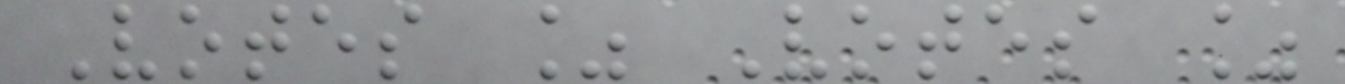Votes % Votes %
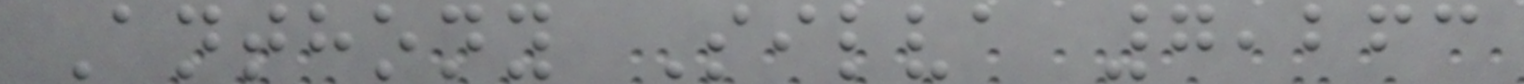Anthony Silva 7,263
